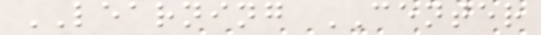LEARNING CENTER
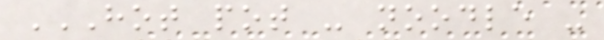HOT POT - NOODLE -
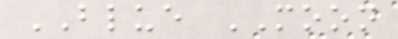BLUE MOON
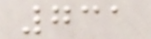731
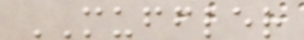MUFFLER
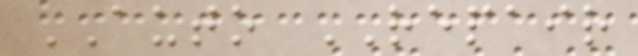AUTO REPAIR
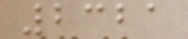2321
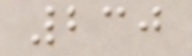230
